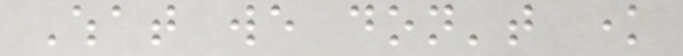What we don't know
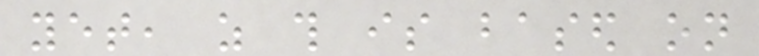yet, as this is based on
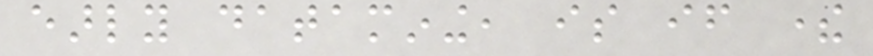early datamining, is if there
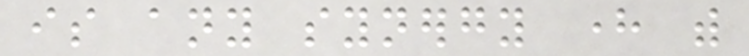is any synergy here with
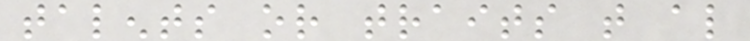talents or traits that also
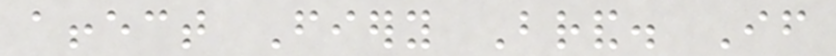affect Fiery Brand. If
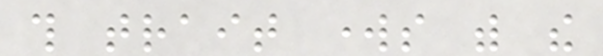this trait works with the
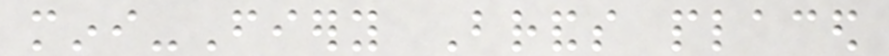mini-Fiery Brands placed
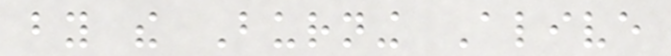by the Burning Alive
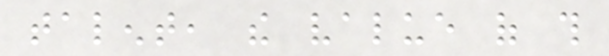talent, the value of this
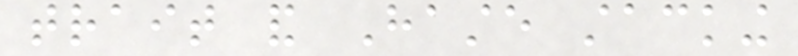trait and Haste stacking
